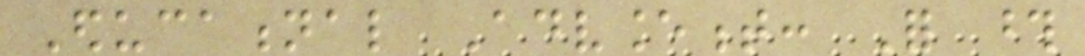Educational Advancement: For those
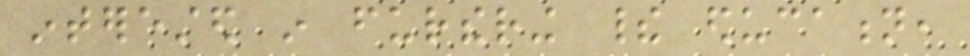interested in furthering their education,
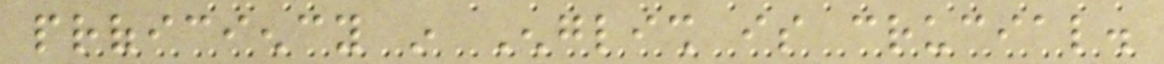proficiency in English is crucial.
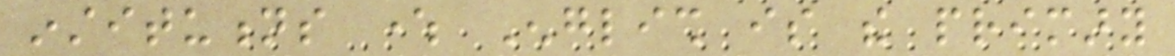institutions where English is the primary
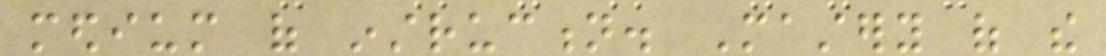medium of instruction. Mastery of the
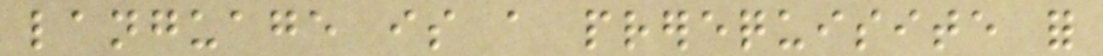language is a prerequisite for
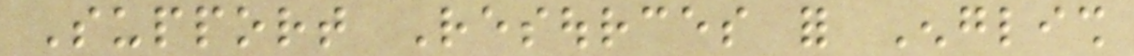Support Resources for English
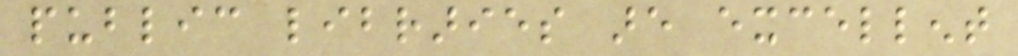public libraries are excellent
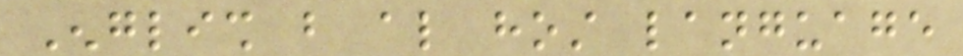English but also host language
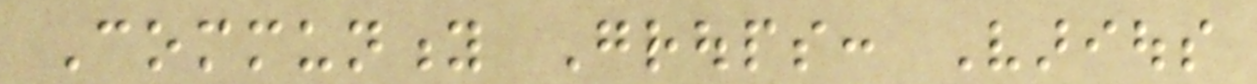Community Groups: Various
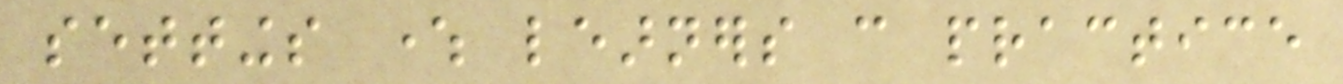settings where learners can practice
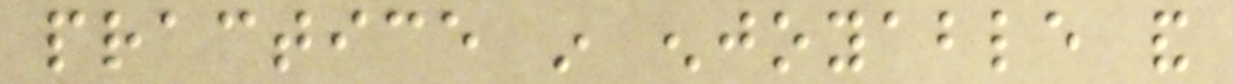practice in enjoyable and
